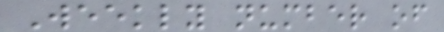Weekly number of
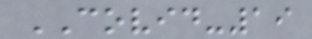COVID-19
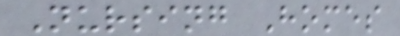Nursing Homes
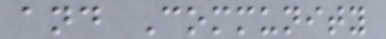and Community
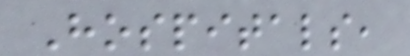Hospitals,
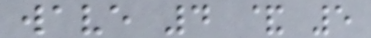wave 4 & 5
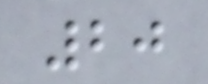20
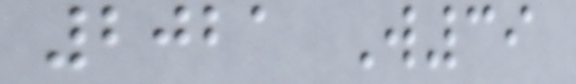2021 W39
